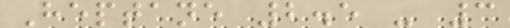Heptane 2.5 - 3
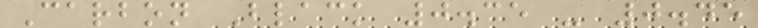Carbon Black 0.35 - 0.45
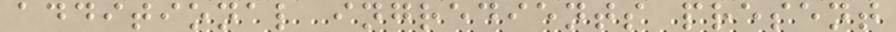additional ingredients present
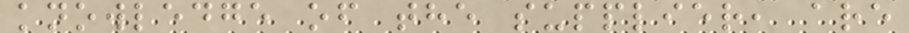knowledge of the supplier, are
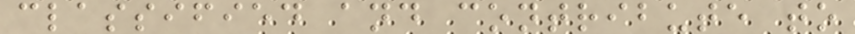classified and contribute to
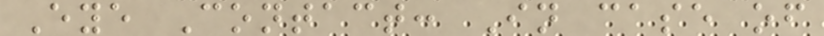Eye Contact: In case of
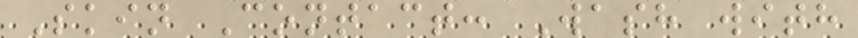Skin Contact: Wash with
